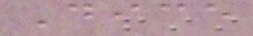Dice
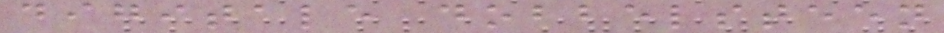digitale dobbelsteen
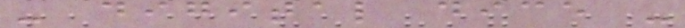- digital dice -
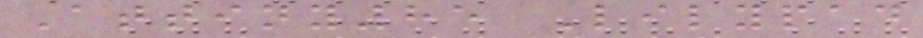Attiny85 Lilypad
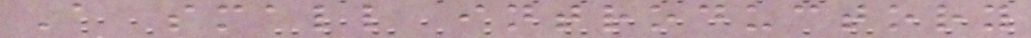A small introductory
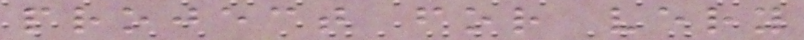project for very
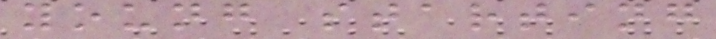young starting
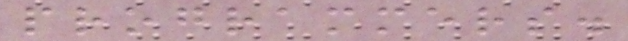programmers.
